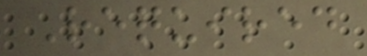Required
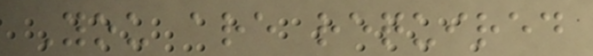You are required
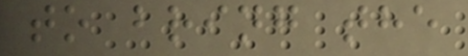to bring the
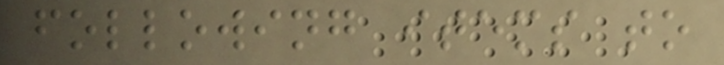following items to
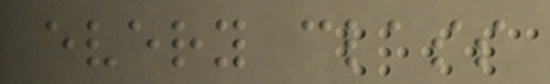every class
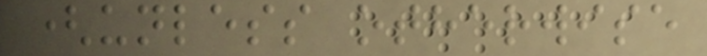(unless otherwise
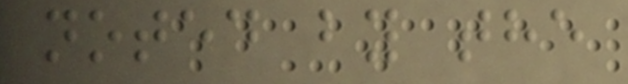noted by the
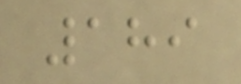189
